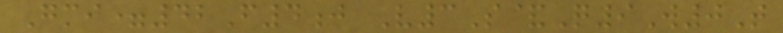Gmi=42F4j V3S&Q9W0T
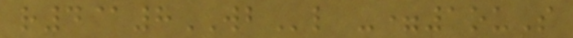r4@8WBl -=1ouS
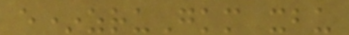e*zruGkm xbu
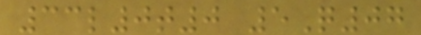33l0t0 5Q07
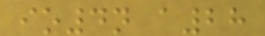io4n a28
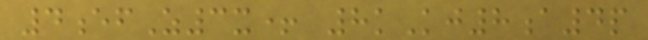4efZ3x+ 8kKj8a4p
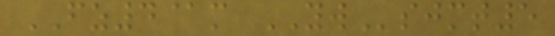FZ4@m YWsjmt5
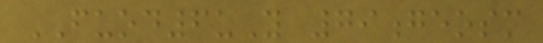FUOD6uY 79geosm
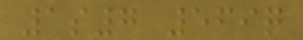1s7 569q
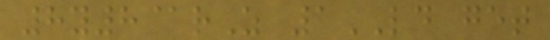8y8@rZ 1LD get
